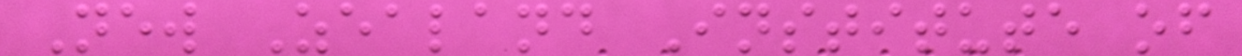New Zealand Institute of
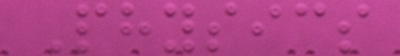Physics
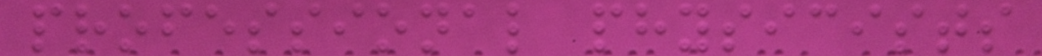professional physicists
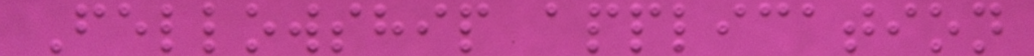Fellowship application
